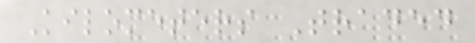Kilometers Traded
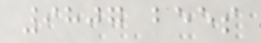9807 bees
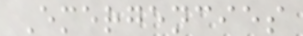Emergencies
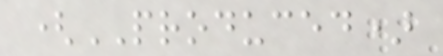(PRODUCED)
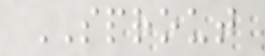SPROUT
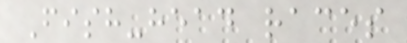Fish-head races
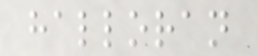halloran
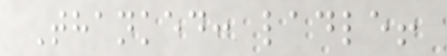Thanked: ladle!
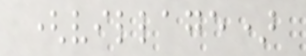(village)
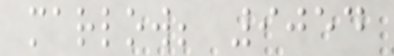marlow; 9054
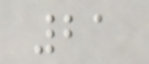21
